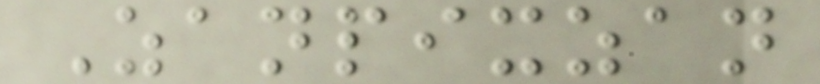Zanpixzan
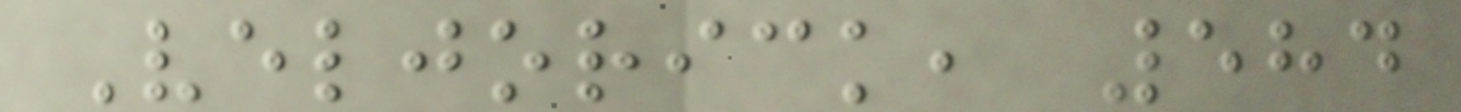Veljorick, 584
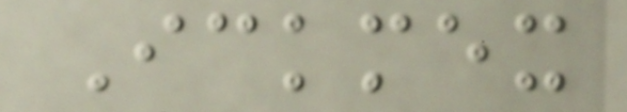Ickmex
